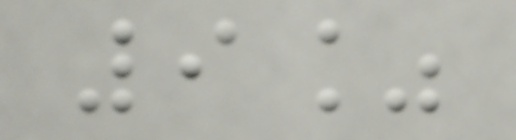9%
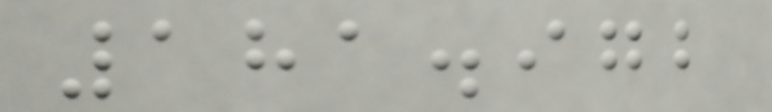181.972
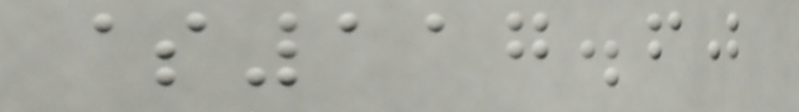$117.60
